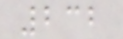232
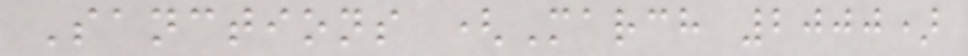Sanctions (March 2000)
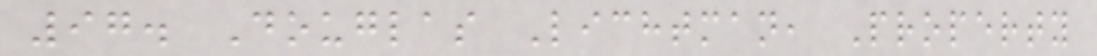97. Douglas Lichtman, Property
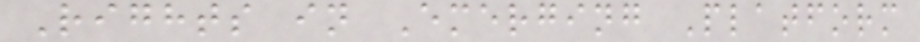Rights in Emerging Platform
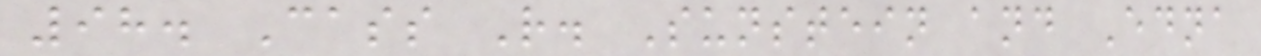98. Cass R. Sunstein and Edna
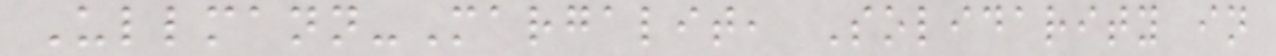Ullmann-Margalit, Solidarity in
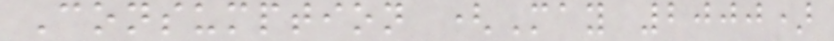Consumption (May 2000)
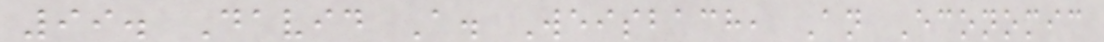99. David A. Weisbach, An Economic
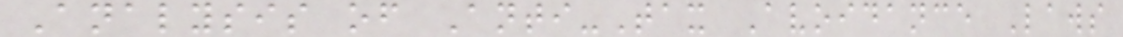Analysis of Anti-Tax Avoidance Laws
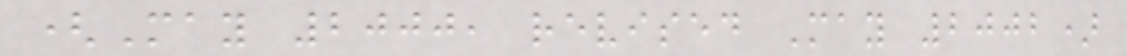(May 2000, revised May 2002)
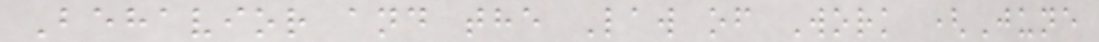Behavior and the Law of Work (June
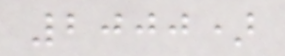2000)
